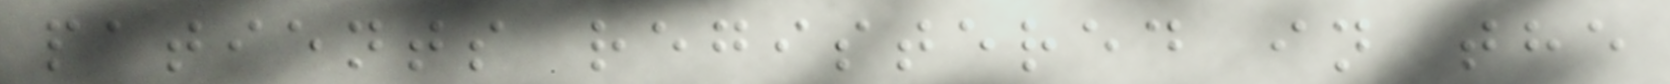patients registered in the
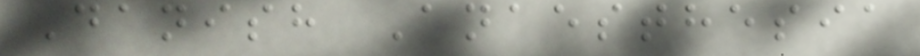Danish Anaesthesia
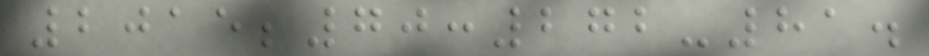2015;70:272-81.
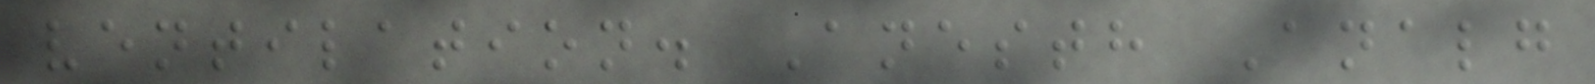ventilation. Anesth Analg
